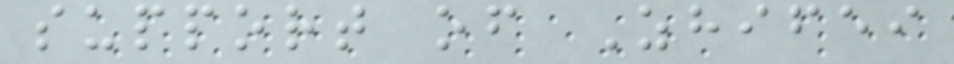support of Zhifei
